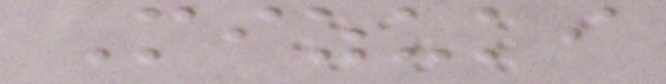Mizuki
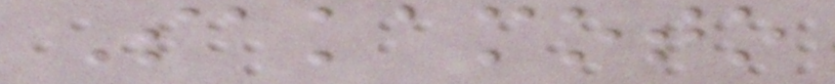Sakamoto
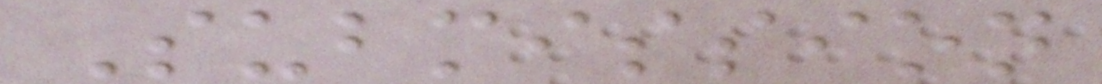Submission
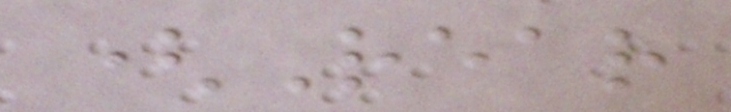(Rear
